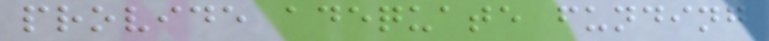provide adequate funding
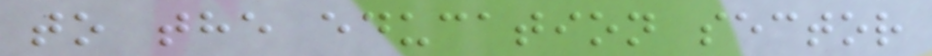to the education sector
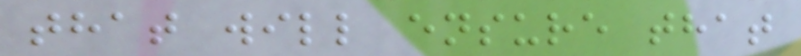that will ensure that
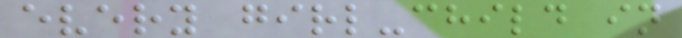every girl-child in
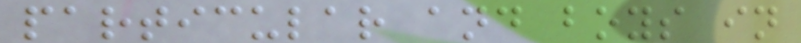particular and boys in
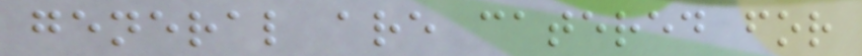general are catered for
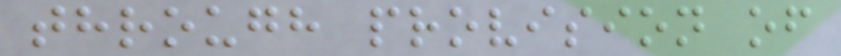through provision of
